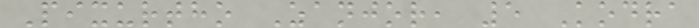Pixurtho Zanjor, 5 Kodra
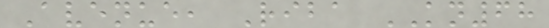Avenue, Riba KN68
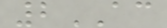2AC
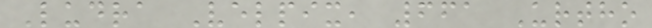Ludra Velpix, 661 Urtho
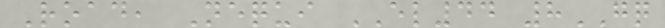Road, Nequi EL44 8GQ
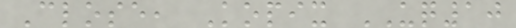Close, Kopix UQ10
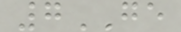7GE
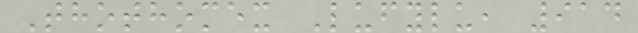Thothomex Lufylu, 914
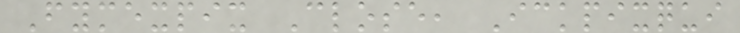Fymexpix Close, Ickpixqui
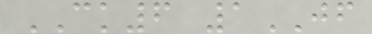CK6 1JF
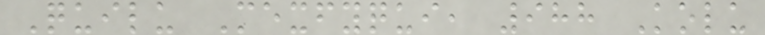Quilu Mexfyqui, 988 Kolu
